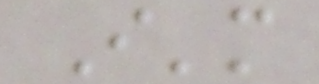I'm
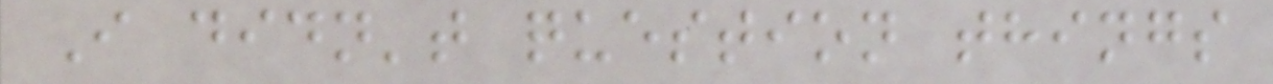I didn't question things
